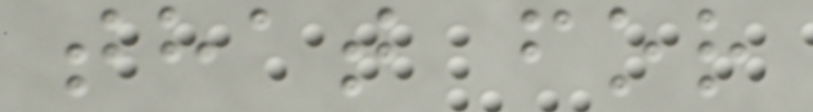that for
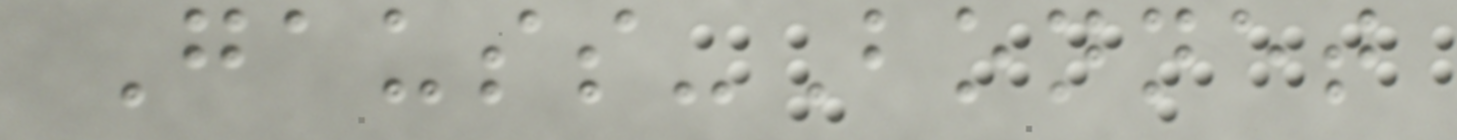Gauss-Bonnet
